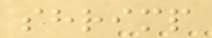shrimp
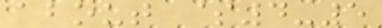about $4-5
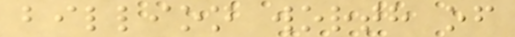billion worth of
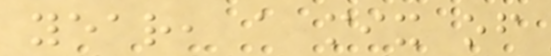year, a mix of
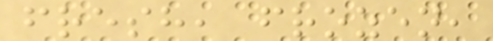fresh, frozen,
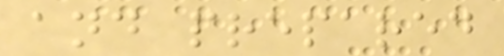and prepared
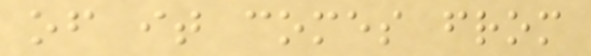of it comes from
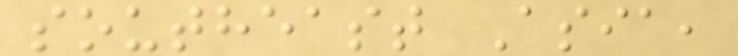southeast Asia,
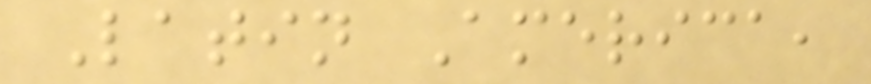Latin America,
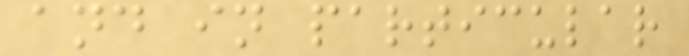and in particular
